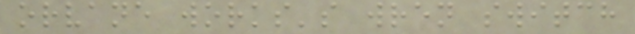orvane works's wren switch
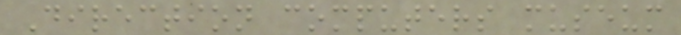Direction computers museum
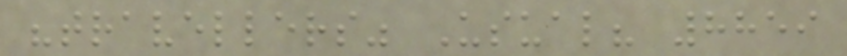"travellers" Usual? 8859
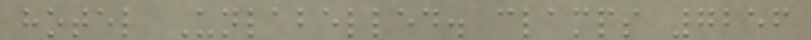hotel Unlabelled. clamps 7256
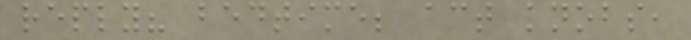reply? bedtime; act knobs,
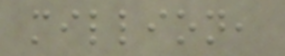million,
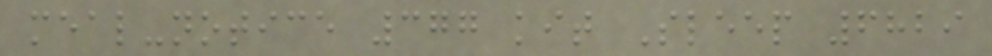meal-notice 377 kit Sleep 6829
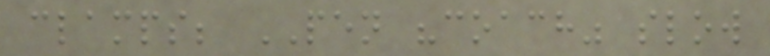clamps; PEN "coach" slow
